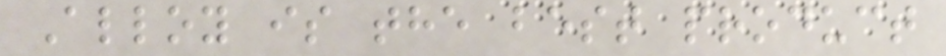Alloy is the best product
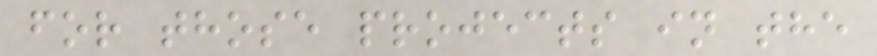for those projects in the
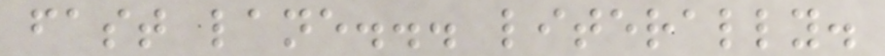fast lane... literally.
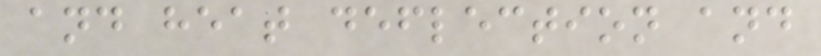and heat deflection and
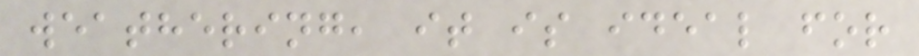weathering, it is ideal for
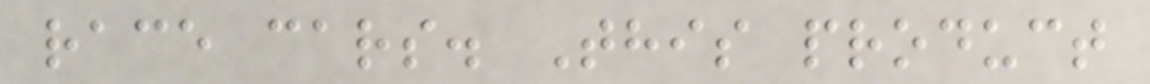race cars. This product
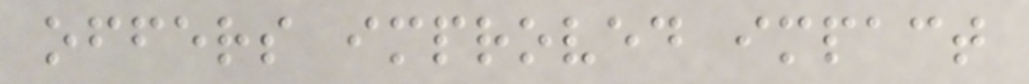offers improved impact
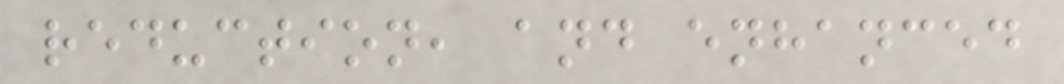reduction, and enhanced
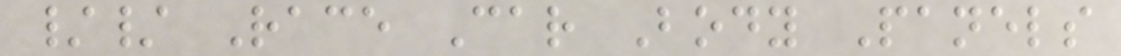// Race Car Body Panels
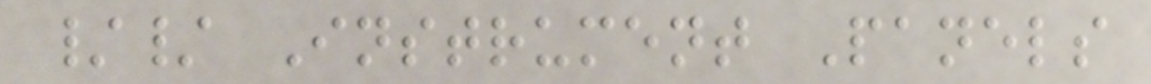// Instrument Panels
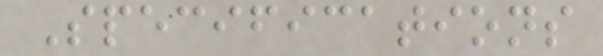Specifications
